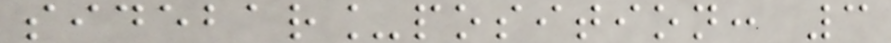sidebar_position: 3
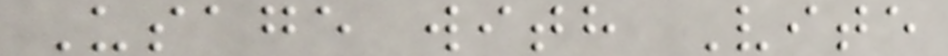Usage with Vite
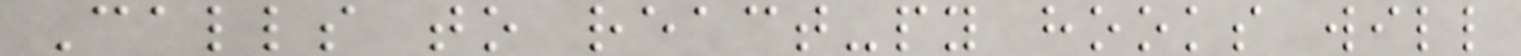Calls to react-py hooks will
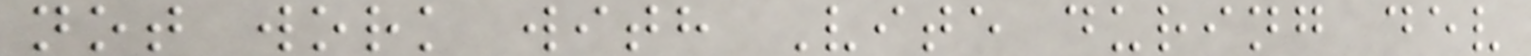not work with Vite during dev
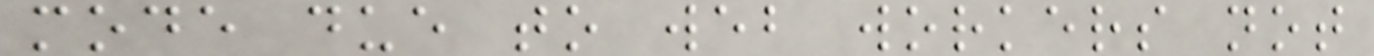mode due to web workers not
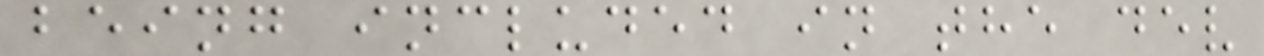being included in the dev
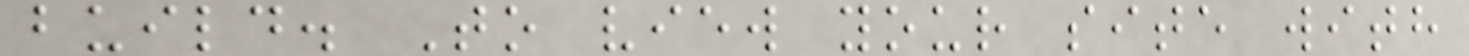build. To view your site with
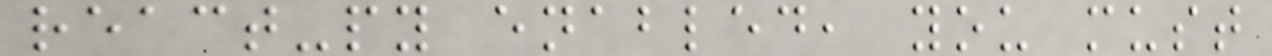react-py enabled, you must
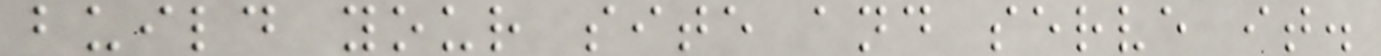build your site and serve it.
